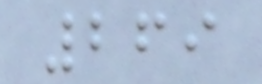269
